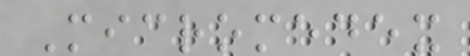Micromedex
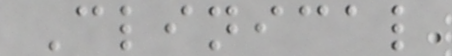Clinical
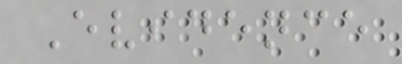Evidence
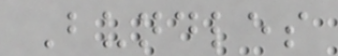Bundles
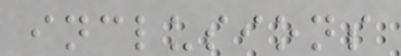inclusions
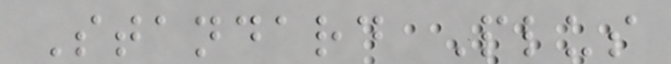Standard Plus
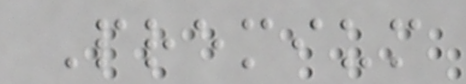Premium
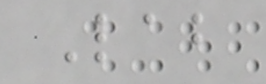Lab
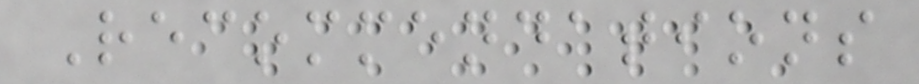Recommendations
